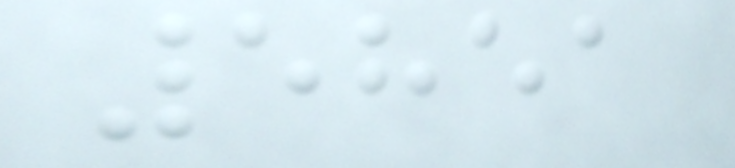5851
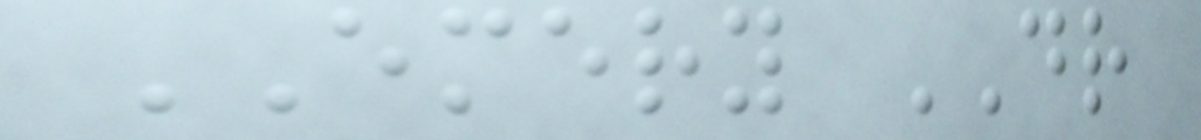EMERY DR
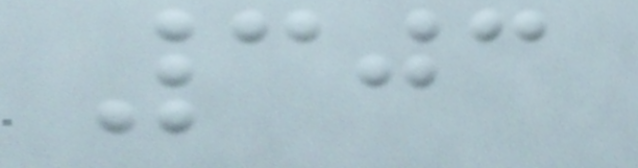303
